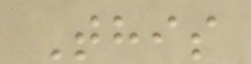This
